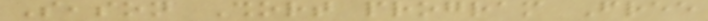Season Short program Free
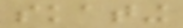skating
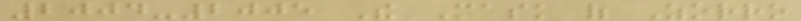2004-2005 The Mask of Zorro
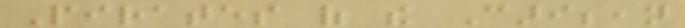Pirates of the Caribbean
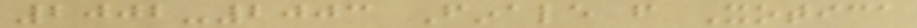2002-2003 Finale from Xotica
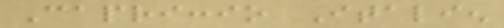Capriccio Italien
